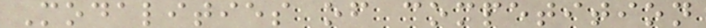Modalities of competition
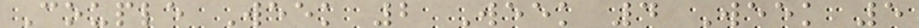Couple Week 2 Week 4 Week 5
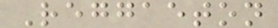Reggaeton
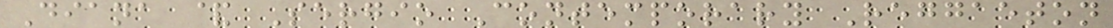Diana & Sergio Contemporary Reggaeton
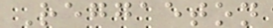Reggaeton
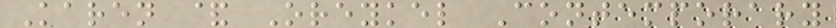Karen & Oreykel Contemporary
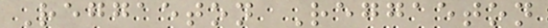Reggaeton Reggaeton
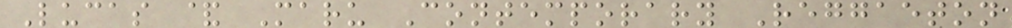Lucas & Maru Contemporary Reggaeton
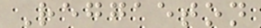Reggaeton
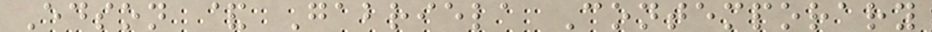Edson & Gabriela Contemporary
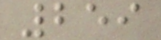259
